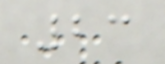23
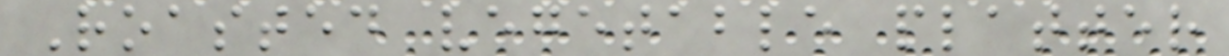Roasted vegetable platter
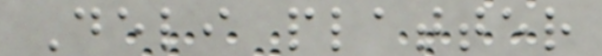Deli platter
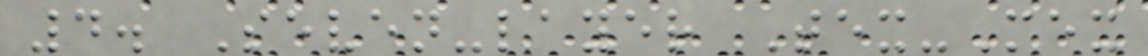4. Seven-layer Tex-Mex
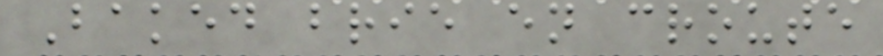Baked brie en croute
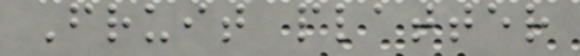Fruit platter
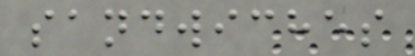sandwiches
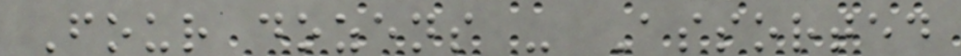Four dozens - Assorted
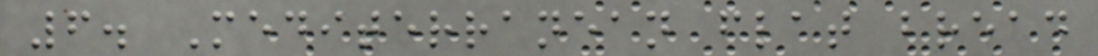6. Mediterranean flat bread
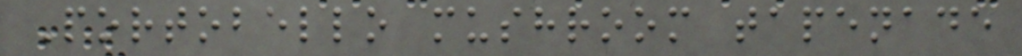Portobello mushroom tapenade
